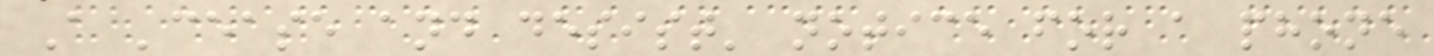A 'cease and desist' notice for a phone
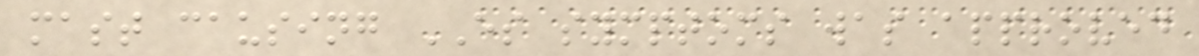mast causing ES symptoms was approved
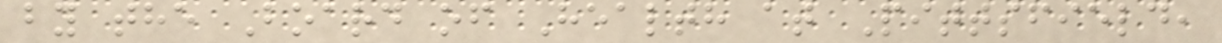by the Board of Health at Pittsfield,
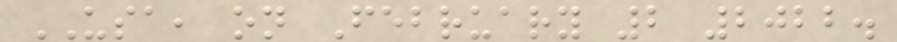USA, on February 2 2022.
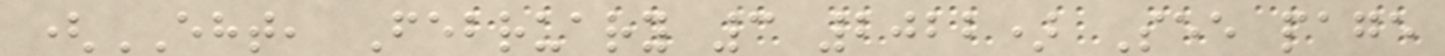(EHT, February 3 2022) See page
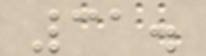31.
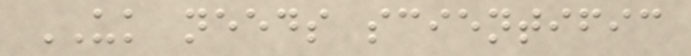UK needs scientific
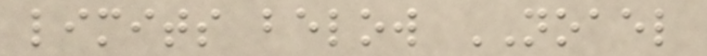limits below NOAEL
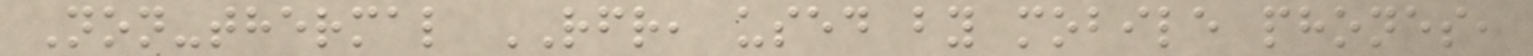Non-thermal RFR, used by mobile phones,
